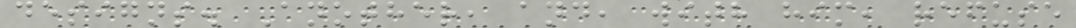designs. Another, and, with him, refuse
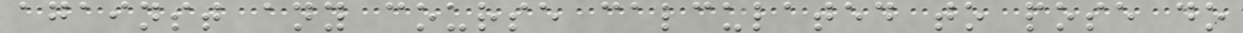against any course calculated to pose do
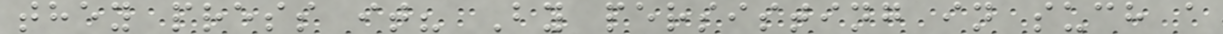they press it? By persisting in such a
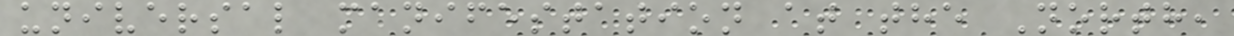universal manifestation at the North,
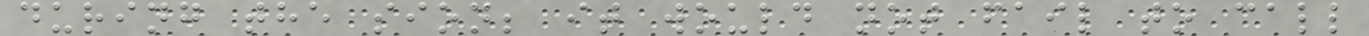during the sion; it would not fail to call
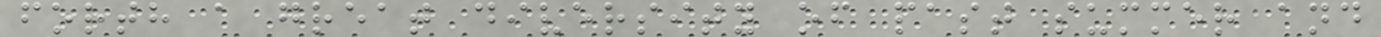forth a great diversity of past summer and
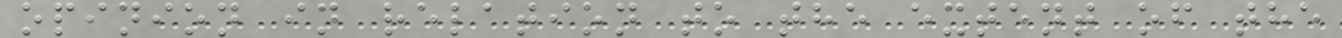opinion in relation to the extent of the
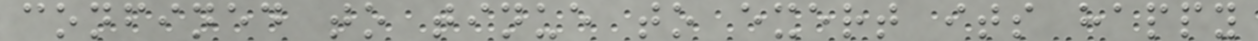confined to tinue to exert its happy
